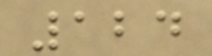124
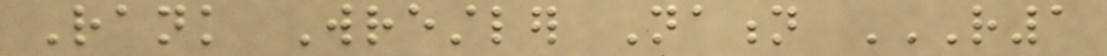Rank Wrestler Nation R1
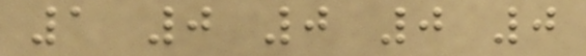1 0 0 0 0
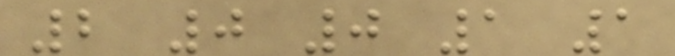2 0 0 1 1
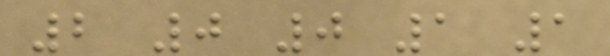2 0 0 1 1
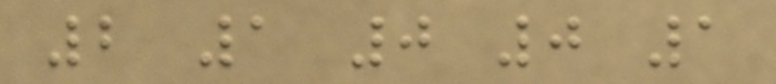2 1 0 0 1
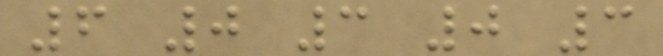6 0 3 0 3
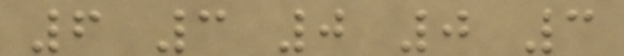6 3 0 0 3
